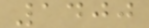1400
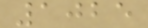1025
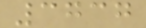3737
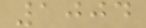1004
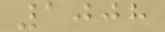1008
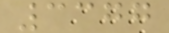3377
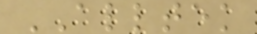ALLTEK
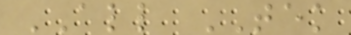ALL TEK
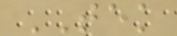TEK
